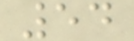54
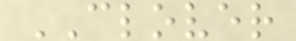CLOVER
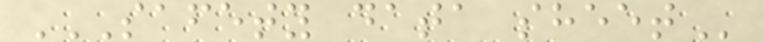SAFETY DATA SHEET
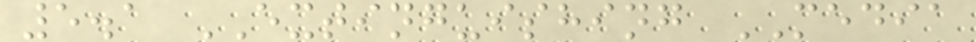5.1 EXTINGUISHING MEDIA
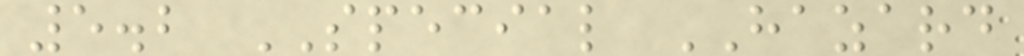5.2 SPECIAL HAZARD
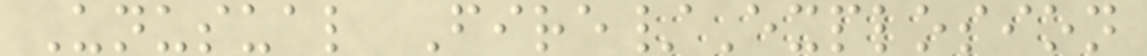Unusual Fire/Explosion
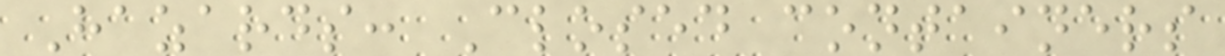Hazards: Closed containers
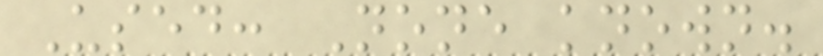Used: None known.
